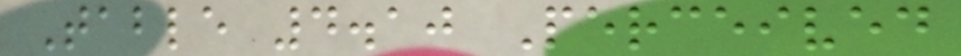Table 4.10 Perceived
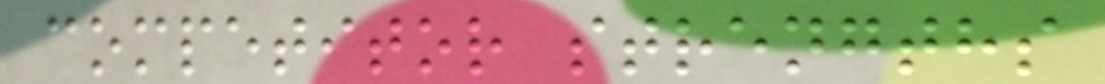competitor strengths
